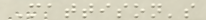Mattison's
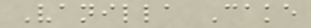Vanilla Cake
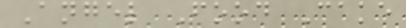Angel Food Cake
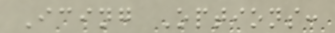Icing Options:
